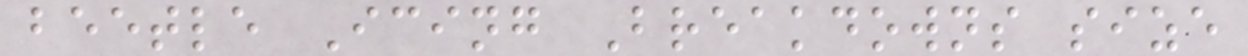beetle Icing Breakdowns size
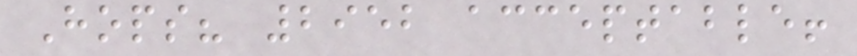Hops? 2952 acceptable!
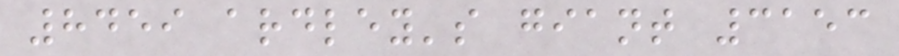8459 ardley's giant 3153
